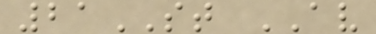21ST AV
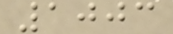1003
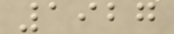1927
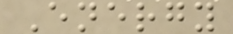Energy
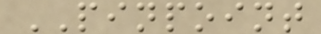PINPOINT
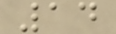14
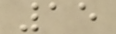15
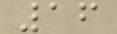16
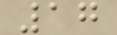17
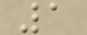1
